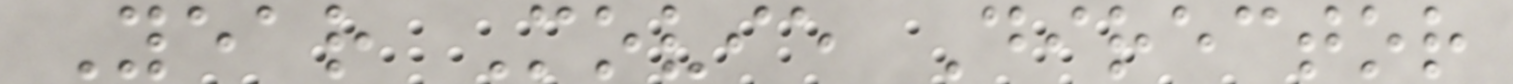Year Movie Director
